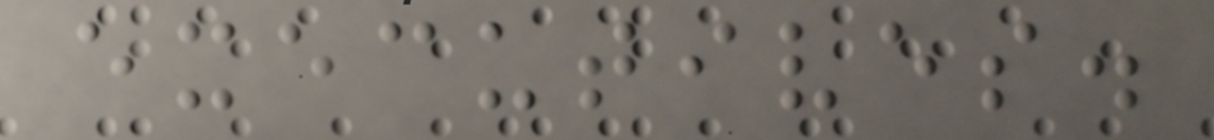executives.
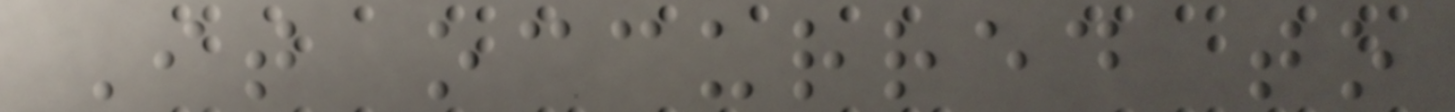It occurred to
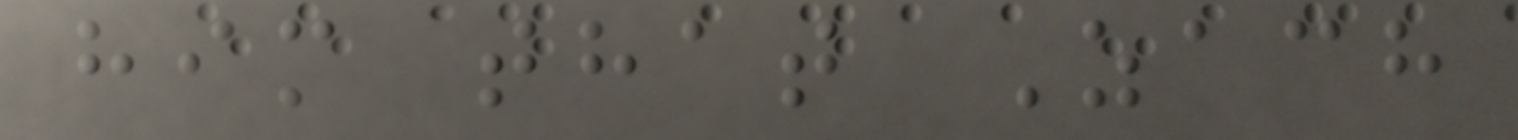him that Zach
